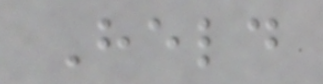Held
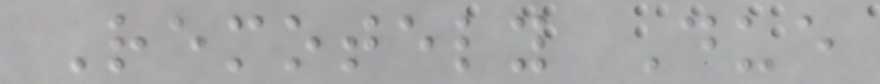Remotely Due
